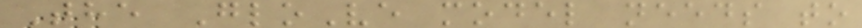The GloVe model needs to
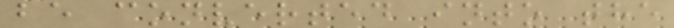be converted into the
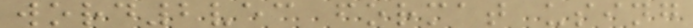word2vec format using
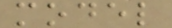model
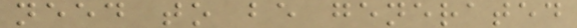need to be generated
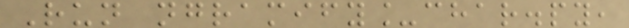Run ngramify_char.py,
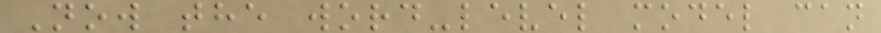Now the word-level model can
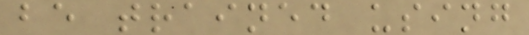be trained using
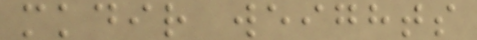mkdir weights
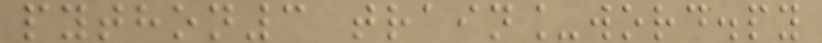python3 train_word.py
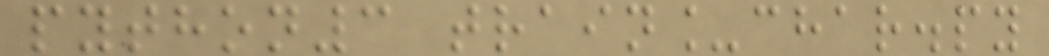python3 train_char.py
